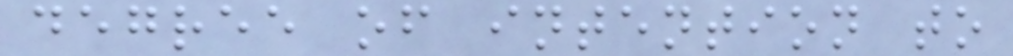degree of intention to
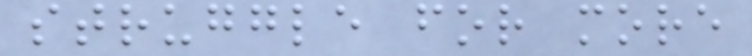struggle for more
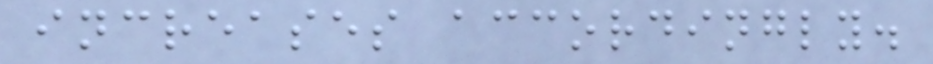increases accordingly.
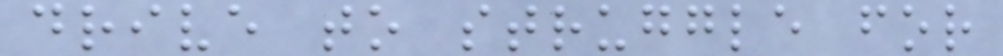drive to struggle for
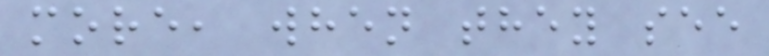more, when they see
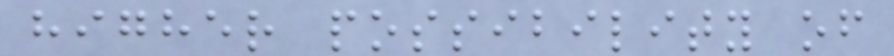higher possibility of
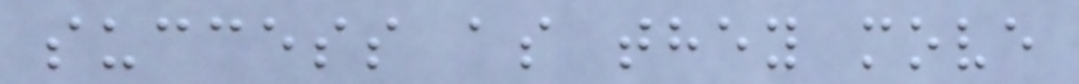success as they move
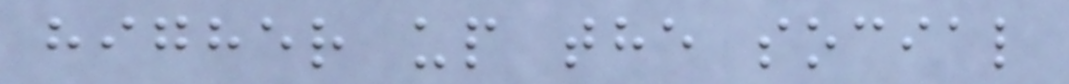higher up the social
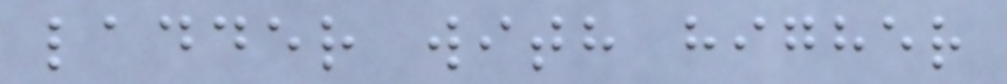ladder with higher
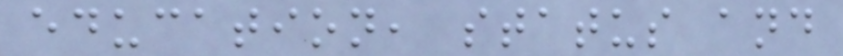education, status and
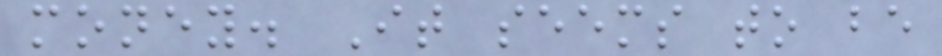money. It seems to be
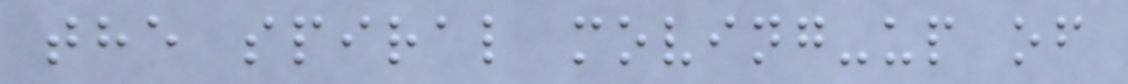the spiral moving-up of
